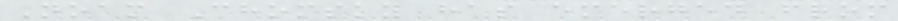Noam Chomsky has emerged from
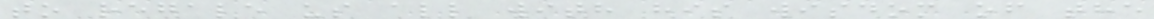to regale us all with his wisdom of the
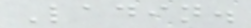Ladin.
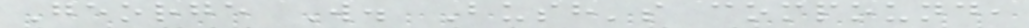George W. Bush's compound,
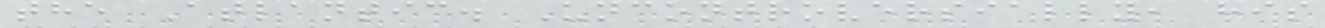the Atlantic. Uncontroversially, his
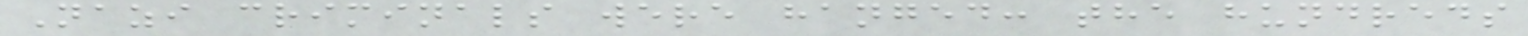Nazi criminals were hanged: the hundreds
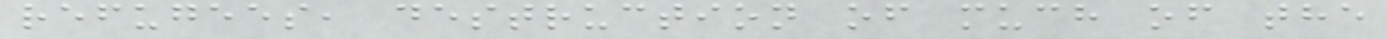refugees, destruction of much of the
